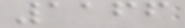1166
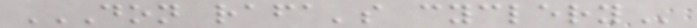DON RAFA'S CYCLERY
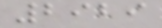2929
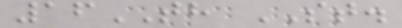16TH ST.
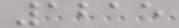1215
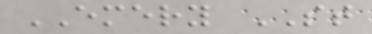EMERY ST
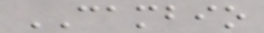CAMBIO
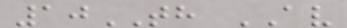10TH AV
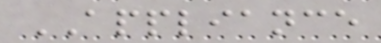APPLIANCE
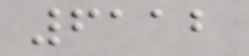6112
